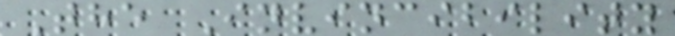The Invincibility
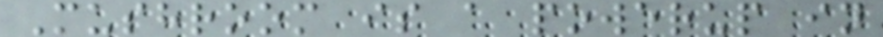Mushroom is a powerup in
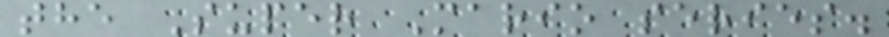the Super Mario series.
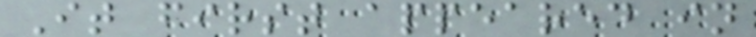It first appeared in
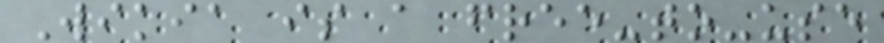Wikia is a free-to-use
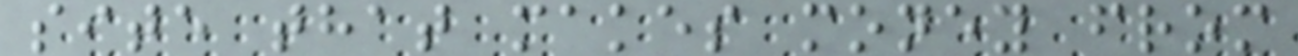site that makes money from
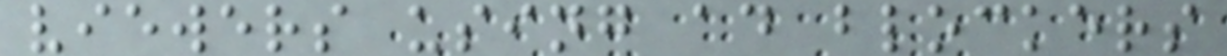viewers using ad blockers
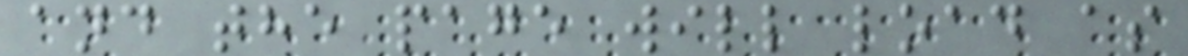and the page will load as
